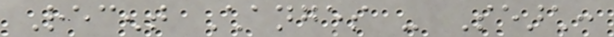Recent Changes - Search:
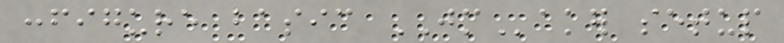configure basic JMaker setup
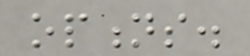options.
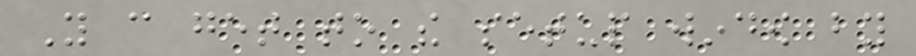You can get to the setup window by
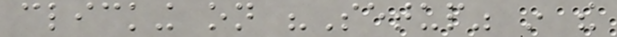clicking on "Setup" in the
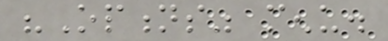"Options" menu.
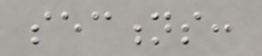sections:
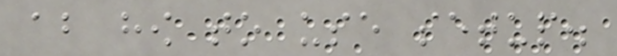about how to use setup.
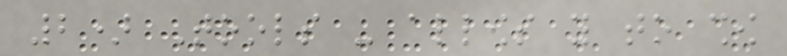2) Tools - allows you to show
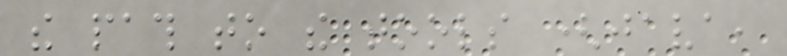the path to the tools (java,
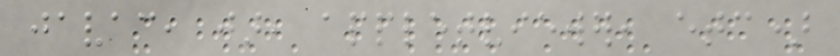javac, jar, appletviewer, etc)
